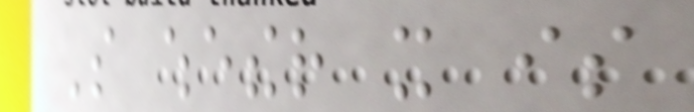So whether it is
